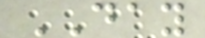DAY
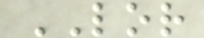LOR
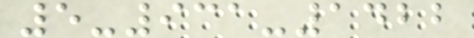5-931-1422
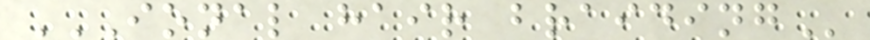IONAL HAIR BRAIDING
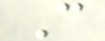C
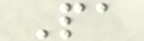Pa
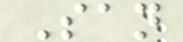San
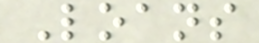Loans
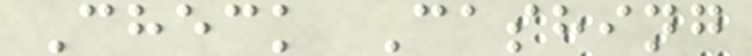Check Cashing
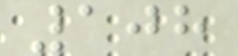108
